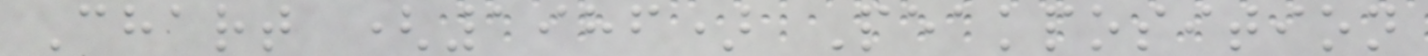Chart (1986) Peakposition
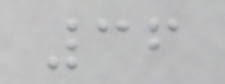36
